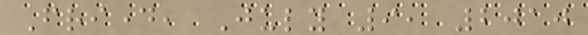Friday, July 9, 2010
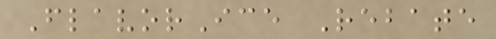FlavorIce Rebate
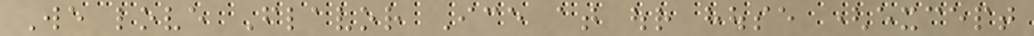We love Flavor Ice at our house (except
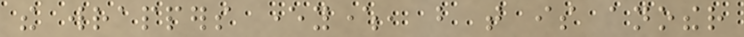the wrappers everywhere, but that is another
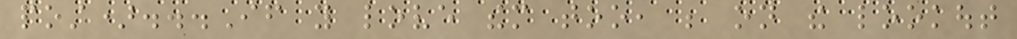post)...If you love them too, be on the lookout
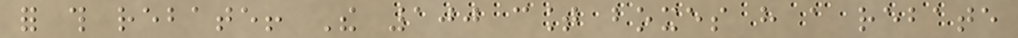for this rebate! The 100 count boxes have a rebate
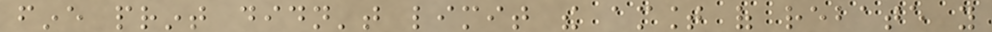fine print didn't limit the amount of rebate you
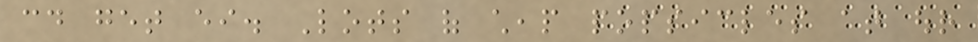could get either. Lots of cheap popsicles at our
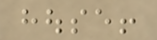house!
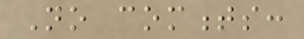No comments:
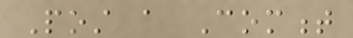Post a Comment
